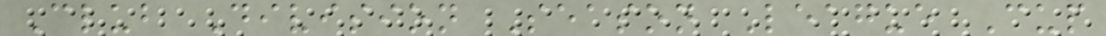Club Division Season League Cup
